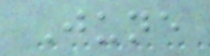June
